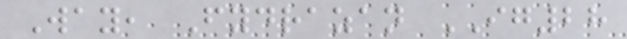Way, Fydrazan IG28
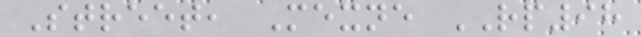Street, Mexne RP98
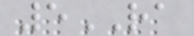5RA
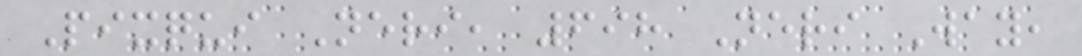Pixqui Neri, 698 Neri Way,
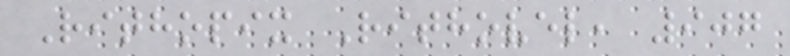Rithopix Rithovel, 907
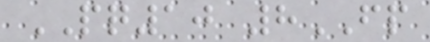PQ10 8FP
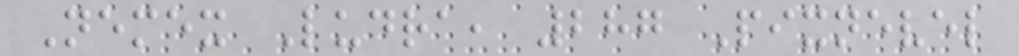Nemex Ludra, 287 Pixnevel
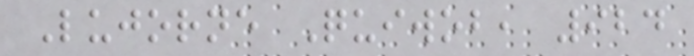Lujorne Quiwob, 924
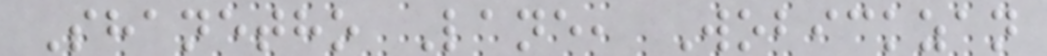Shanetho Lane, Wobickzan
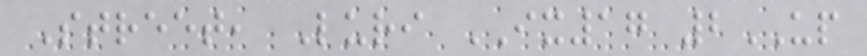Street, Luri IX17 2UP
